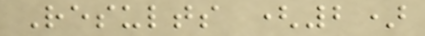Results (2)
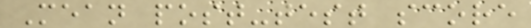Mean post-test score
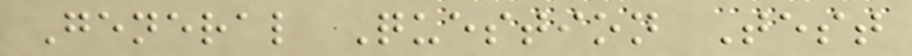General Question Test
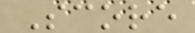Score
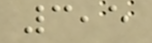3,5
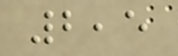2,5
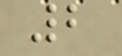2
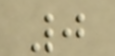0
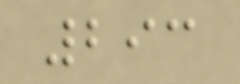293
